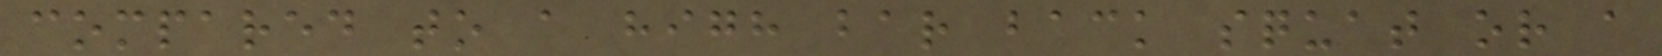compared to a high bar back squat or a
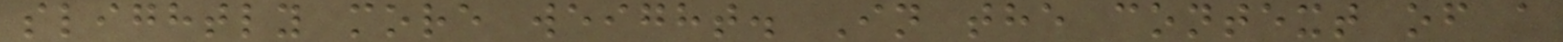slightly more weight. In the context of a
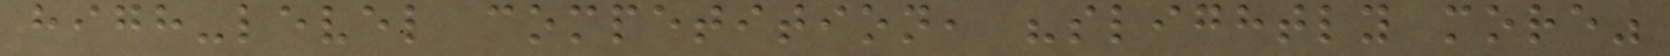high-level competition, "slightly more"
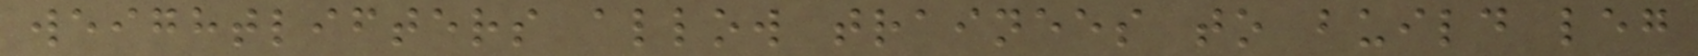weightlifters allow trainees to build leg
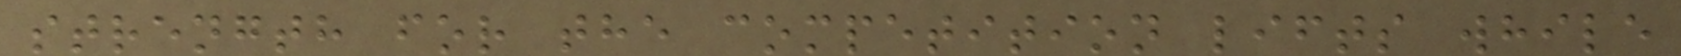strength for the competition lifts while
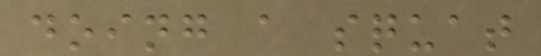doing a squat
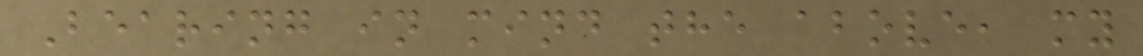Bearing in mind the above, my
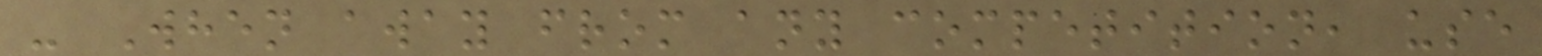- When away from any competition, use
